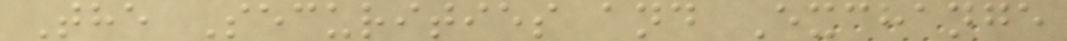The Securities and Exchange
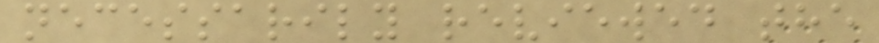necessarily reviewed the
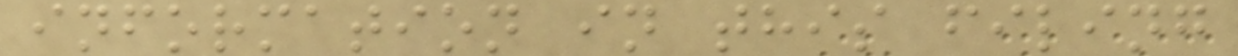information in this filing
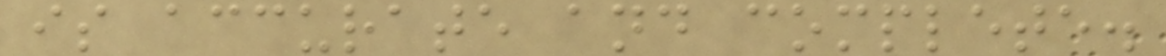is accurate and complete.
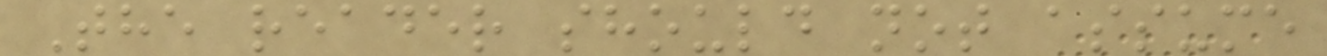The reader should not assume
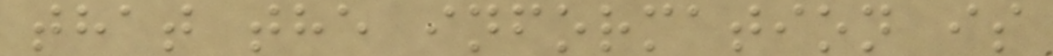that the information is
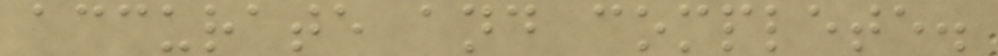accurate and complete.
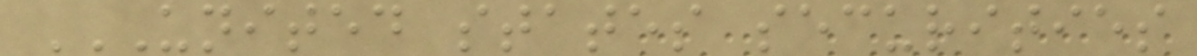UNITED STATES SECURITIES
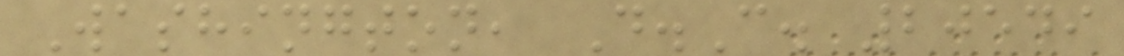Washington, D.C. 20549
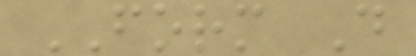FORM D
